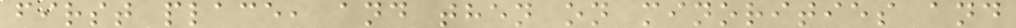first place, and then on minorities and
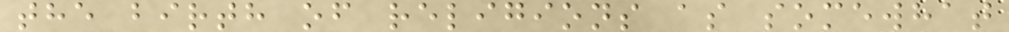the birth of religions as somewhat
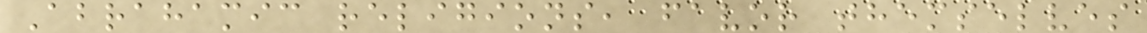Abrahamic religions, favor themselves
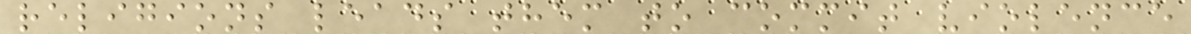religions leads them to commit violence
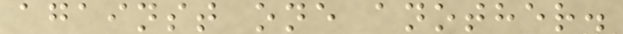against one another.
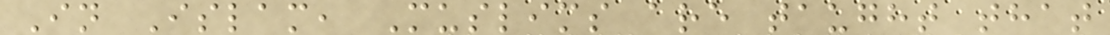In Islam, Muslims are taught that
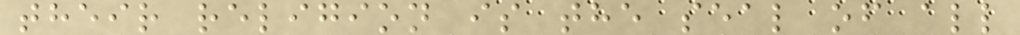their religion is the seal of all
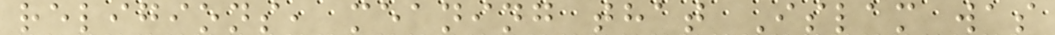religions, meaning that Islam was
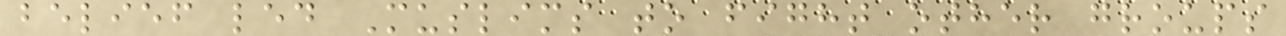belief led Muslims to fight other groups
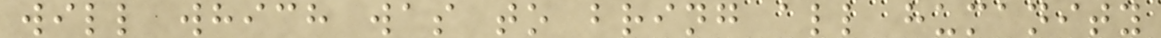will which was to bring all humanity
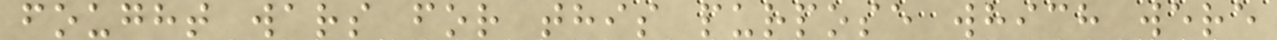fought wars for this purpose which were
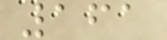161
